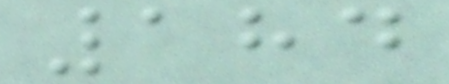184
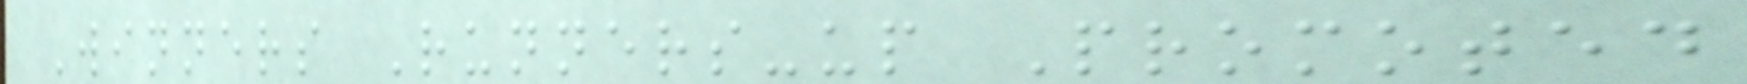Winners Runners-up Promoted
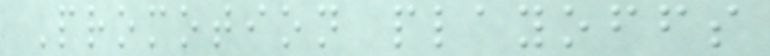Promotion playoffs
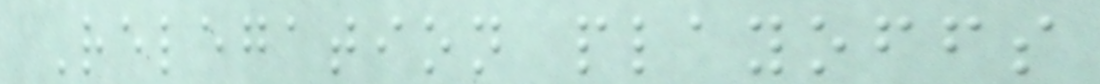Relegation playoffs
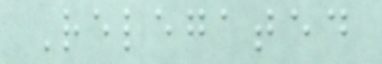Relegated
